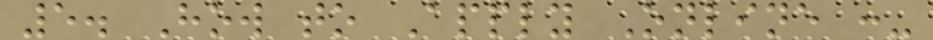5. How to Apply Online :-
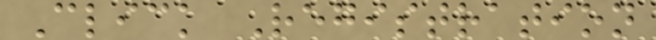Click Registration
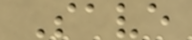Save
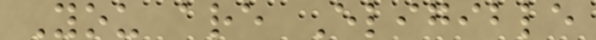You are Eligible
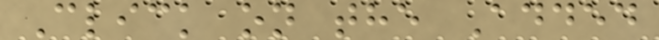Click on the Added
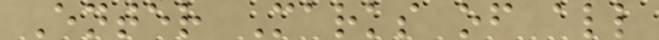Enter Marks of all
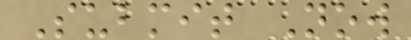Submit Now
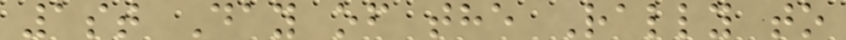1st Day of the Rally to
